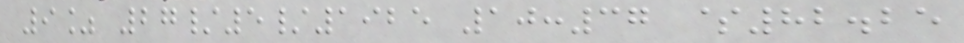9% 27/5/1925 10:37 $82.25
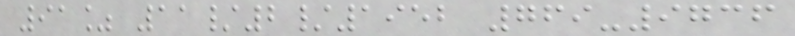91% 11/2/1952 769-9736
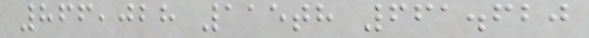866,028 115th 661.620
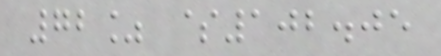72% $102.05
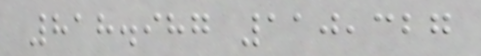818.987 110,327
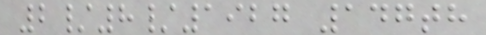2/8/1927 147th
